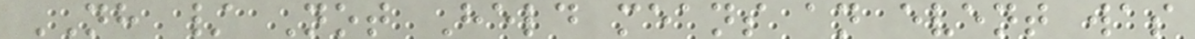NH / Not Held means an event was
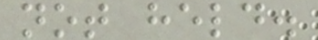not held.
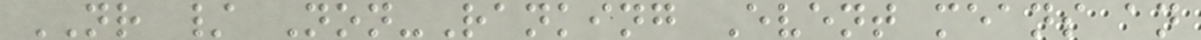NR / Non-Ranking Event means an
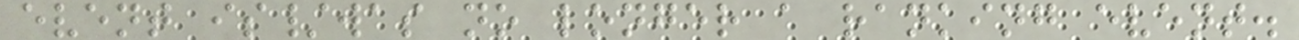event is/was no longer a ranking event.
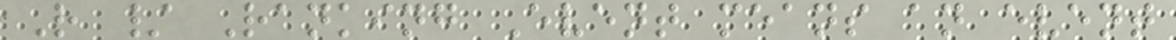R / Ranking Event means an event
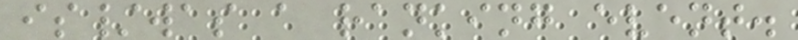is/was a ranking event.
